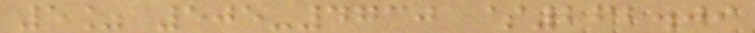5% 505-4730 $262.09
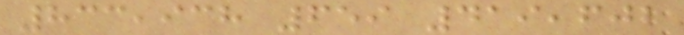833,938 659 419,602
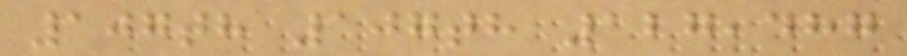107th 107th 127,487
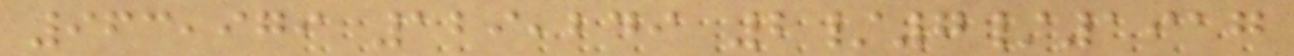963,979 129,249 2/7/1917
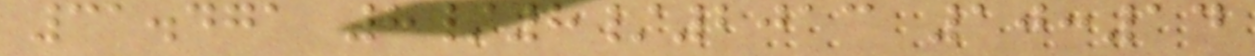31.471 8/8/2013 10:14
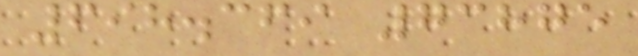698.369 73875
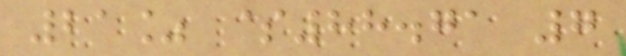21% $88.71 7
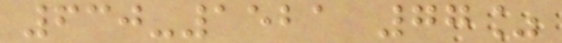630-1521 77%
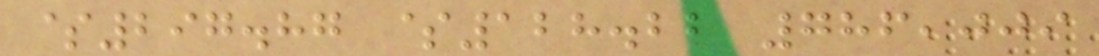$297.87 $128.22 786,009
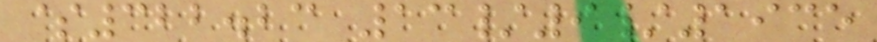$322.23 13/9/1935
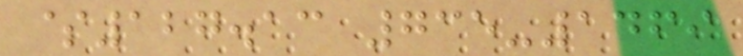$127.13 735-1469
